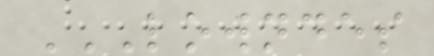LOWNDES
